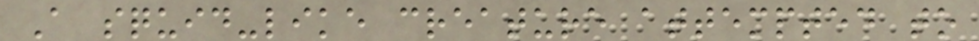A squid-like creature attempted to
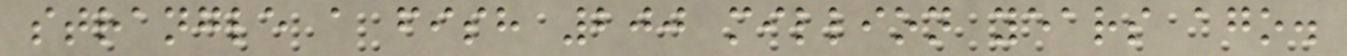strangle a fish 200 million years ago.
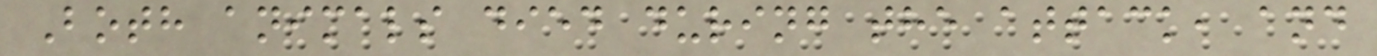Both animals died during the attack, and
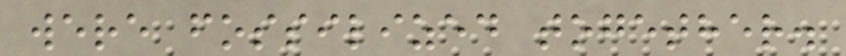were fossilized together.
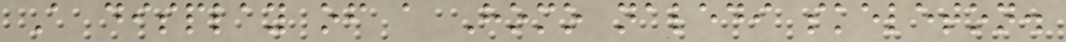A display of a Homo naledi skeleton.
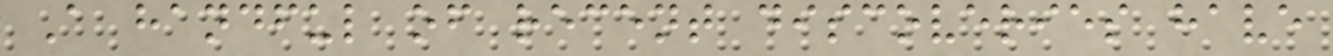A handful of recent discoveries have
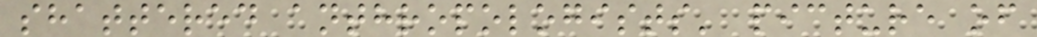shattered anthropologists' picture of
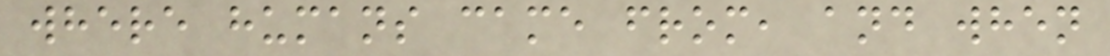where humans came from, and when
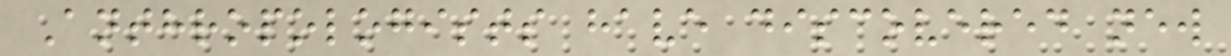Anthropologists have discovered new
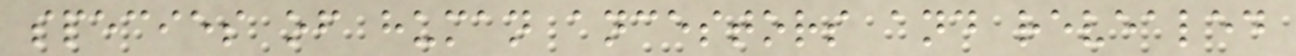species of human ancestors and revealed
